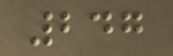247
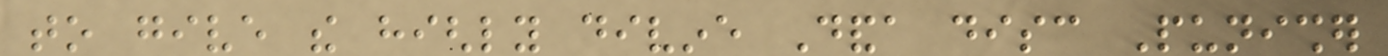to give the highly divine Danda disc Punisher
